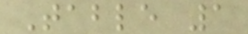Table 1
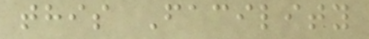this Facility
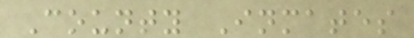County Inmates
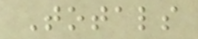Totals
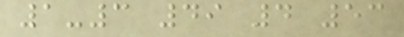1-3 49 4 53
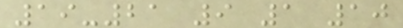19-21 9 1 10
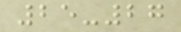25-27
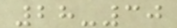28-30
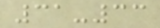31-33
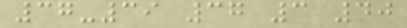37-39 37 3 40
